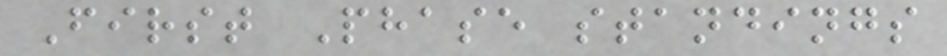First Phase standings
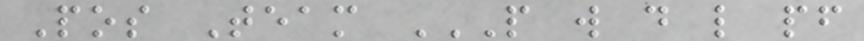Pos Team P W D L PF
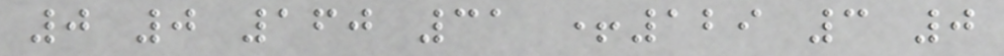0 0 160 31 +129 3 0
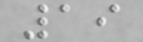19
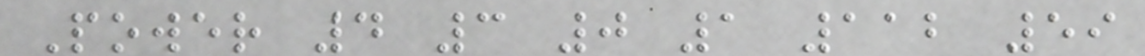Power 4 3 0 1 112 59
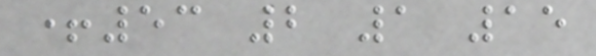+53 2 1 15
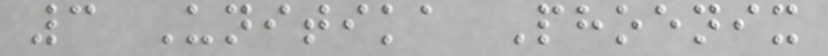3 Unitika Phoenix
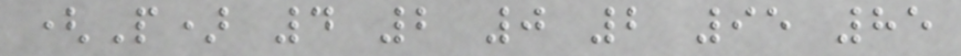(P) 4 2 0 2 95 85
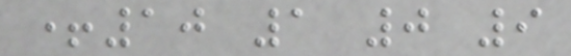+10 1 0 9
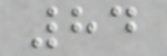84
